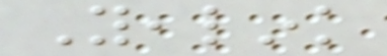Yealink
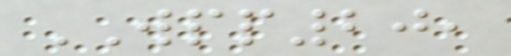WPP20,
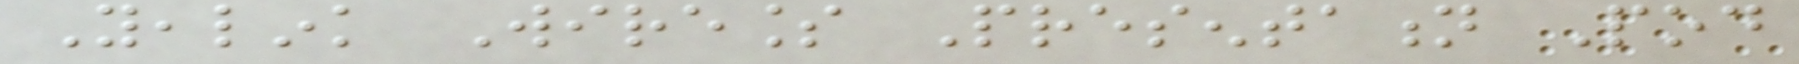Yealink Wireless Presentation Pod
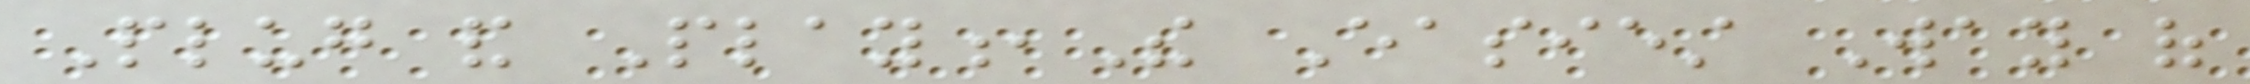Plug and Play,The Easiest Way of
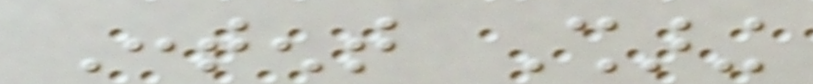Content Sharing
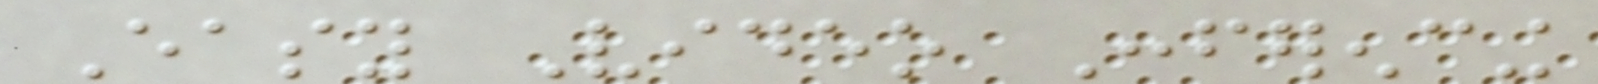Easy Video Conferencing
